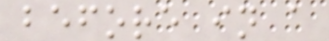before in a
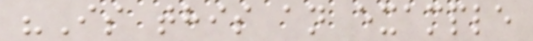"Is this an example
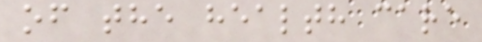of the health care
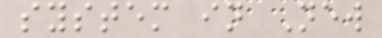system in New
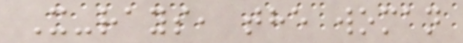X-rays, the woman
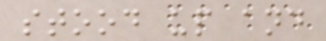stood up and
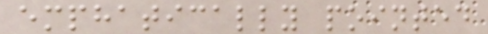emphatically pointed
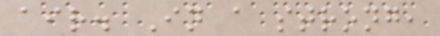air. In a strong,
